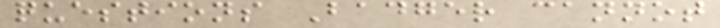questions Badger cannot
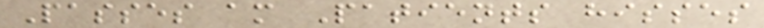Passes am Patients hisses
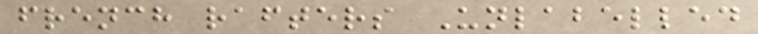french rafters Unlabelled
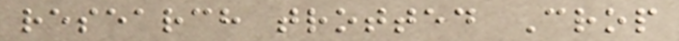research trotted Crop
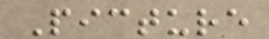Picture
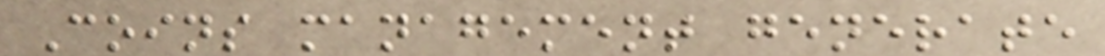Coins management generate
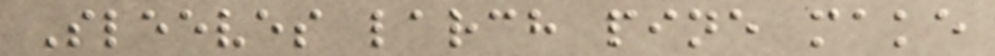Sleeves larch pine make
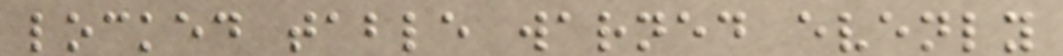locked table warned evenly
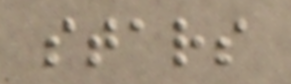stars
